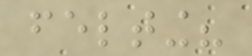felting?
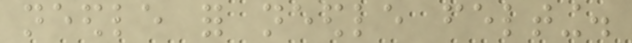needle for needle felting.
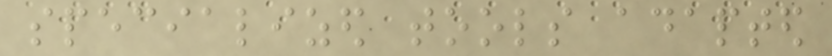specialized tools adapted
